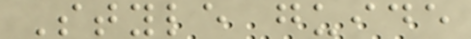Style guide
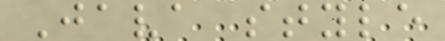Java style
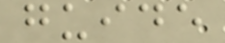guide
